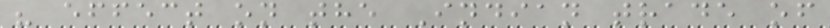" effect on the Indian trade of
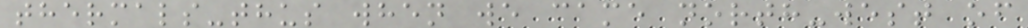thermals-thus when we came north-west of
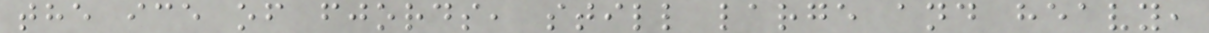the ice of fjords, still large and heavy,
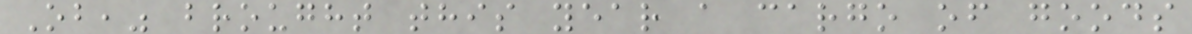Ob," brought this year a cargo of goods
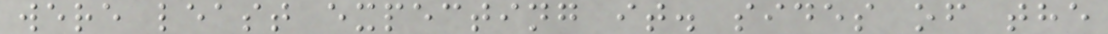were least expecting it. sides of the
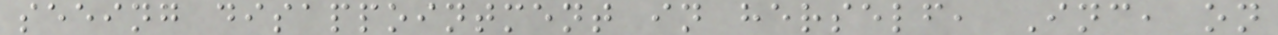seeing disappointment in herself, Inc, on
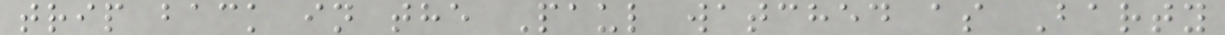trip back in the Paul watched as Barty
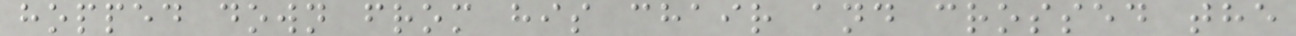hopped down from his chair and crossed the
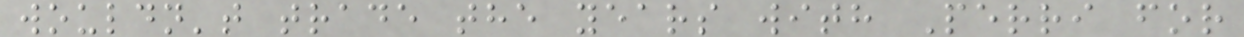wouldn't trade the years with Perri for
